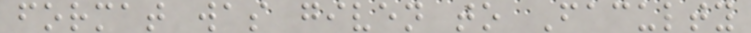format was given to Faculty
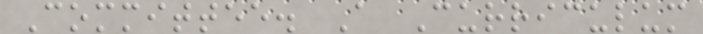Committee. A Curriculum
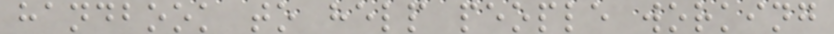handbook to help people working
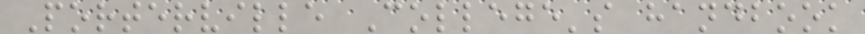Porterville College's handbook
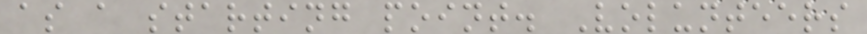as a starting point. Volunteers
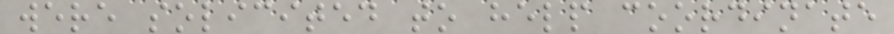were solicited to help coordinate
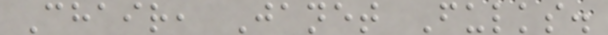Chair, Janet Fulks.
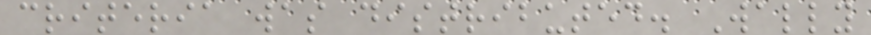criteria was distributed. Wally
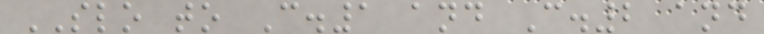SLO to C.1 and C.2 and
